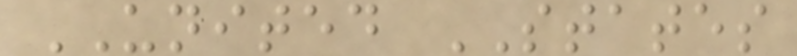UNITED STATES
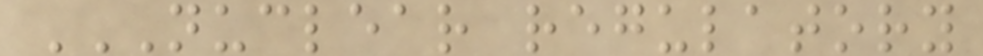NUCLEAR REGULATORY
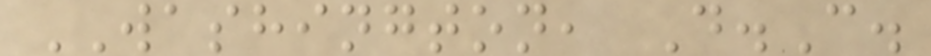WASHINGTON, D.C.
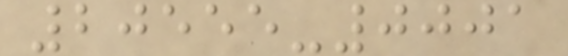20555-0001
